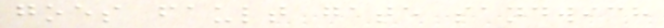goes fault gate sandwich
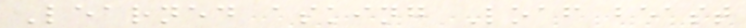Learned asking Loaf beast
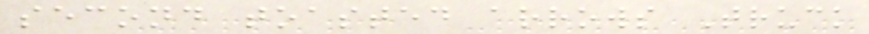second toasted arrows Truck
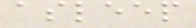asleep
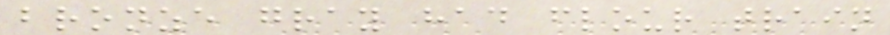bronze gray had flour train
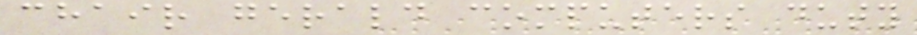chair gerald computers duty
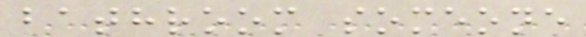bathroom someone
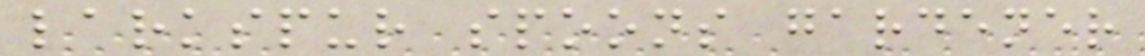larkspur spoons gardener
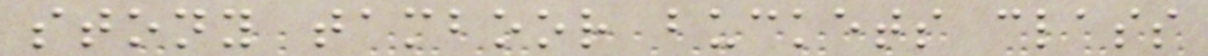stony tamboor buckets class
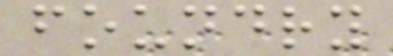foundry
